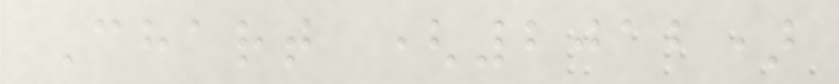Chart (2012)
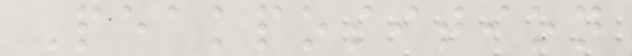Peakposition
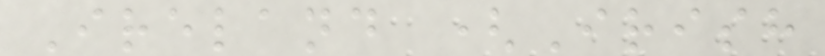Ireland (Irish
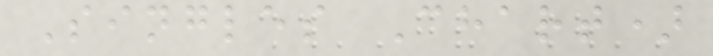Singles Chart)
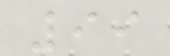99
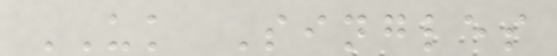UK Singles
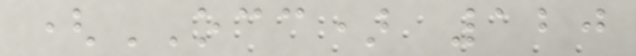(OCC) 120
